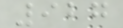927
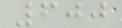600
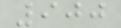900
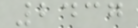2437
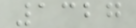1327
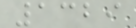1329
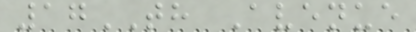17TH Avenue
